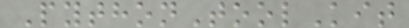PythonToolKit
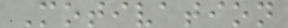Motivation
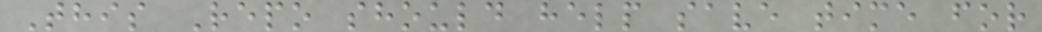This Repo should help save time for
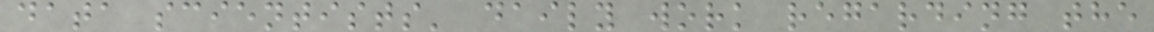data scientists' daily work regarding the
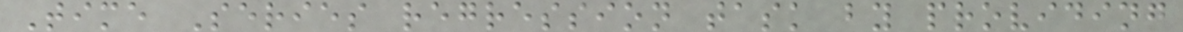Time Series regression task by providing
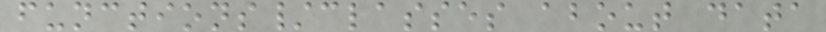functions/classes about data
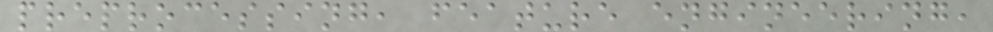preprocessing, feature engineering,
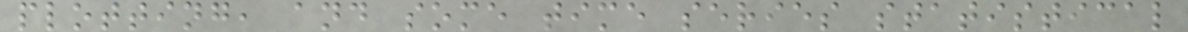plotting, and some time series statistical
